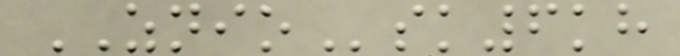ZNIOsk6kh
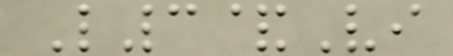L3&Vi
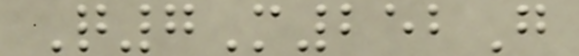Q7M252G
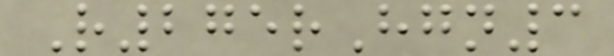R275rHgn3
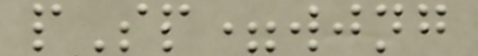pSp=wjng
